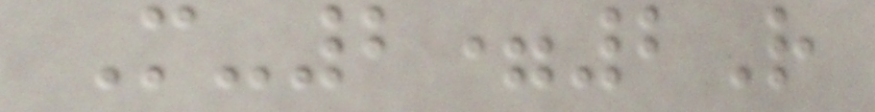M-2=2R
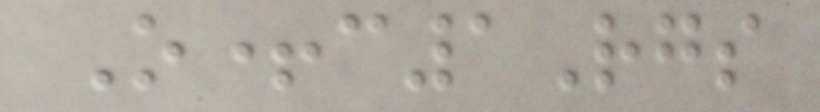O+c1Rgs
